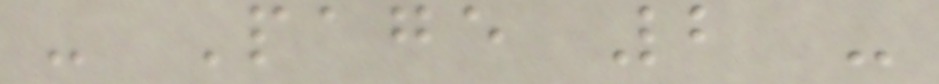- Page 2 -
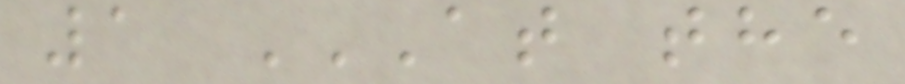1 AT THE
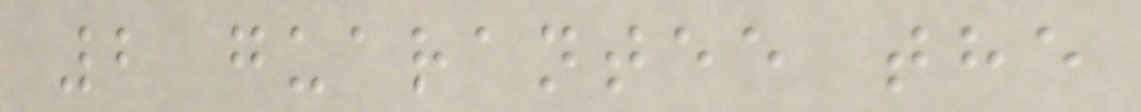2 guarantee the
